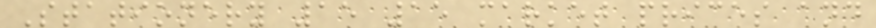Stationery 15 15 market prices and
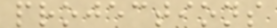projections
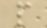p
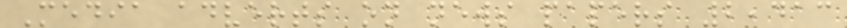Media adverts on news papers 2,413
